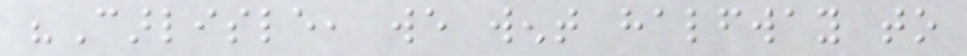"Carlisle, we went halfway to
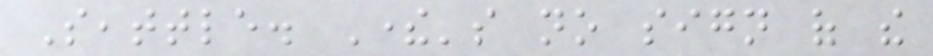Seattle. There's no sign of the
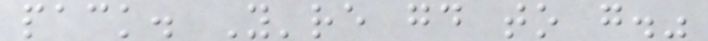pack. You're good to go."
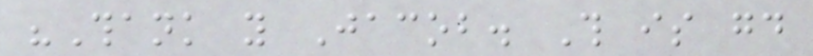"Thank you Jacob. This is good
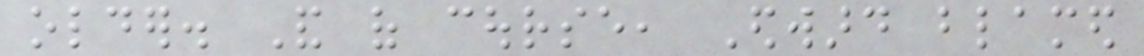older. And of course, Edward blamed
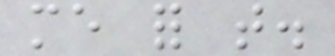me for that.
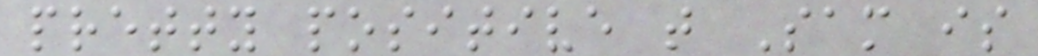pretty positive that Sam is
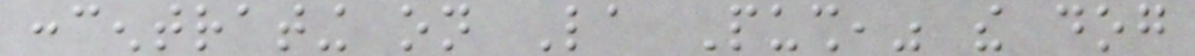concentrating on La Push," the dog
